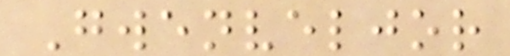Gwenveljor
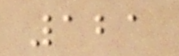121
